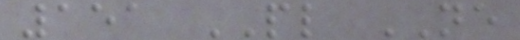151 PL NE
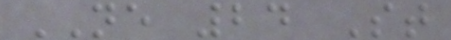NE 24 St
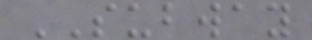SUBWAY
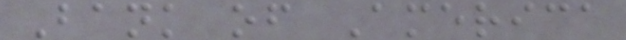Bank of America
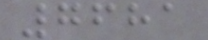7681
